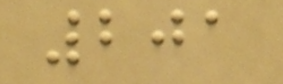201
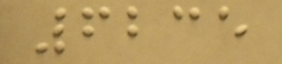6235
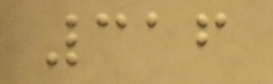316
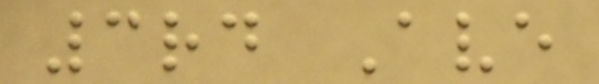3rd Ave
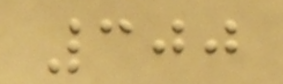300
